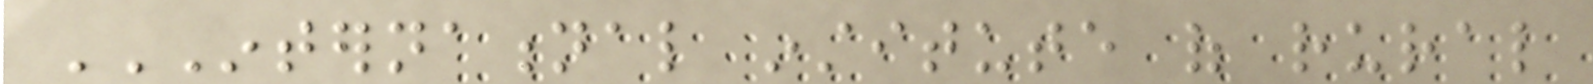INTERNATIONAL INSTITUTE OF RURAL
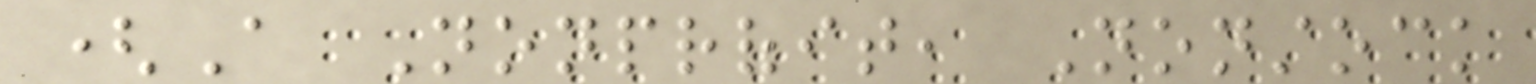(A Nonprofit, Nonstock
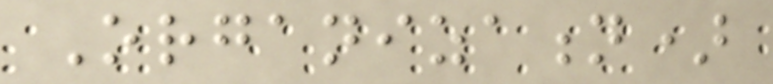Organization)
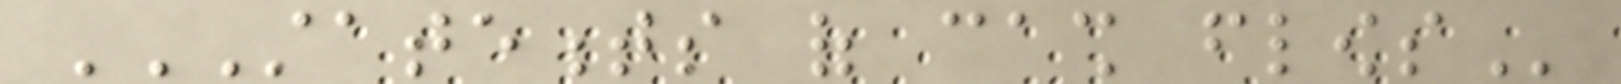STATEMENTS OF CASH FLOWS
